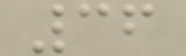36
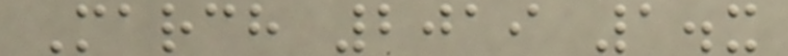March 2019 1.x
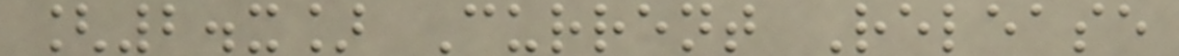[2.x] Current Release
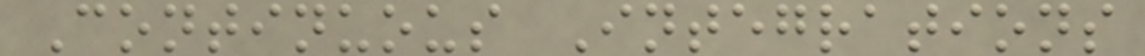Continuous Integrations
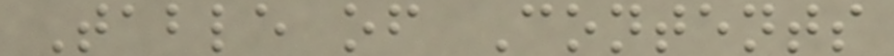Table of Contents
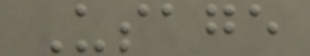Usage
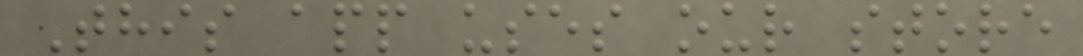This app uses our store
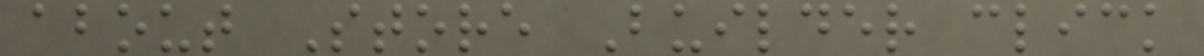about Store Builder click
